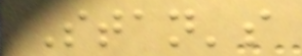Stan's
